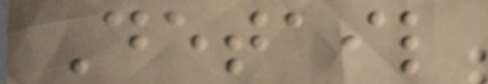Detail
